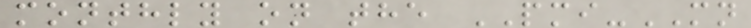monthly on the PMI-MN
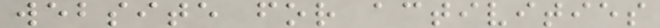website for activities
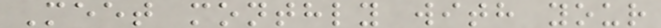Meet monthly with your
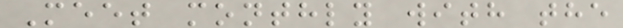Meet monthly with the
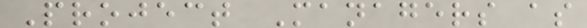Project Managers as
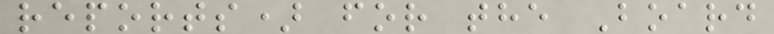reports) for the Board
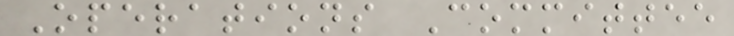Operations Committee
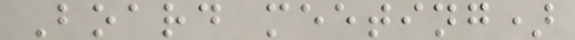Board meeting)
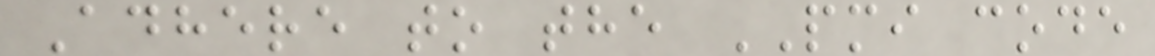Adhere to the PMI code
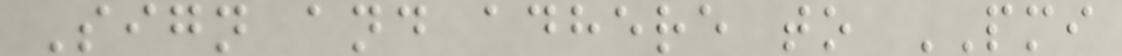Sign and adhere to PMI
